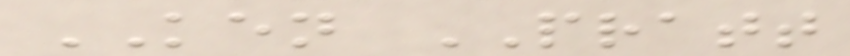KEN PRATT
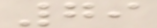79
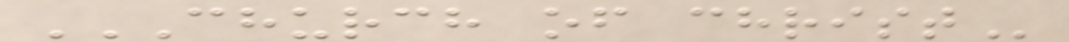CHURCH OF CHRIST
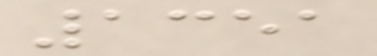1351
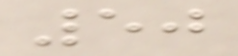50
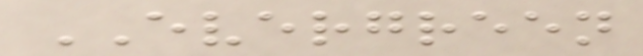EVERGREEN
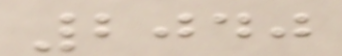2040
